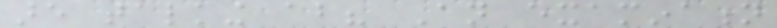are talking about? An examination
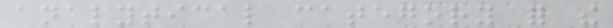analytical category for the
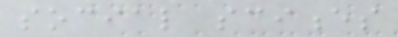social sciences
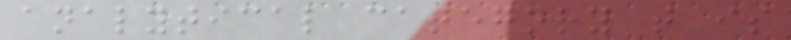analytical category that is
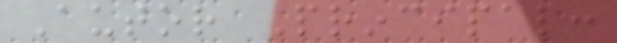Autor Principal:
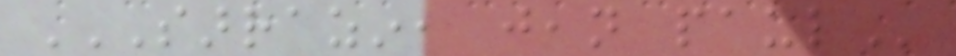SARRAZIN, JEAN PAUL
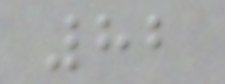82
